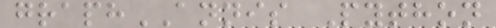graphANNIS Python
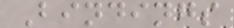Bindings
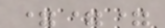===
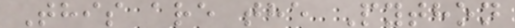This are the Python
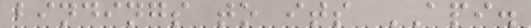bindings to its API.
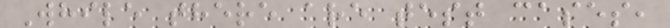While there are test cases,
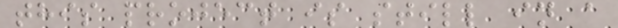this project is still in a
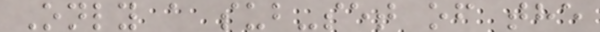Only a sub-set of the
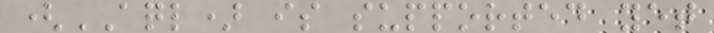(AQL) is supported yet
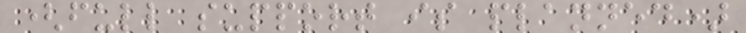(full support is planned)
